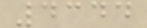4344
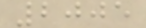2005
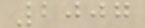2007
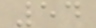54
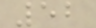52
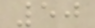50
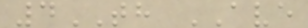4TH AVE
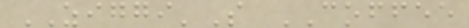ZIGGI'S COFFEE
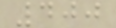400
